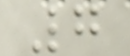7
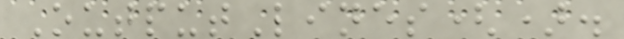OutputLines().
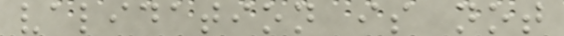validation is not
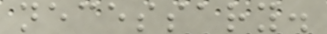necessary.
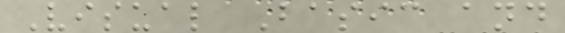Visual Basic and
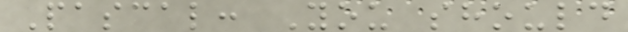Pascal: You should
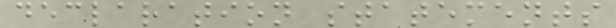declaration statements
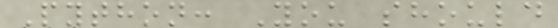Python: You should
